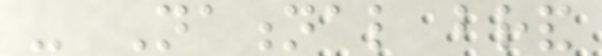- National brand
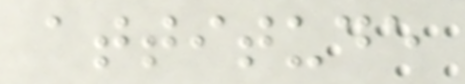attitude
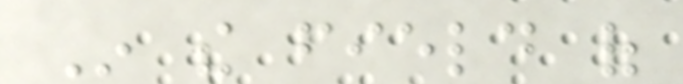In the field of
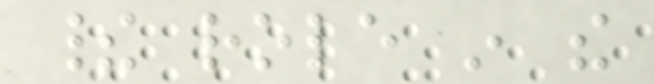their role in the
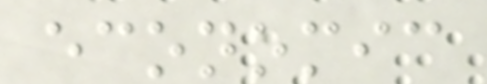economic
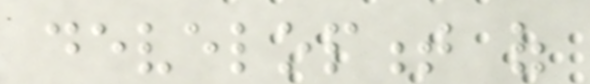development of
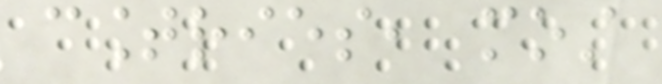countries, most
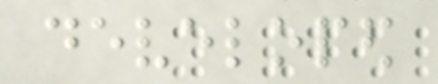developed
